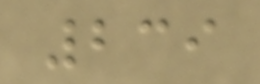239
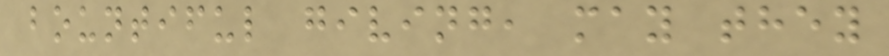bountiful giving, may they
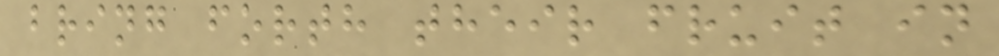bring forth their fruit in
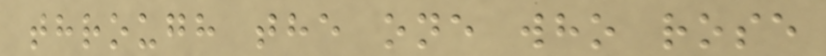through the one who rose
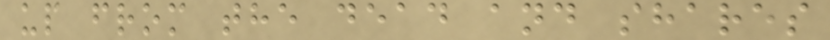up from the dead and shares
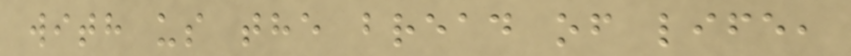with us the bread of life,
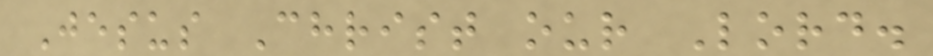Jesus Christ our Lord.
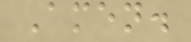Amen.
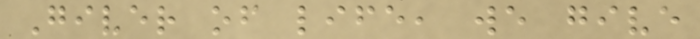Giver of life, we give
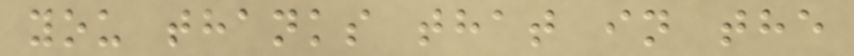you thanks that in the
